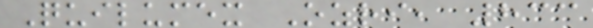Quilumex Ozri, 833
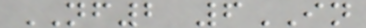NF2 6IN
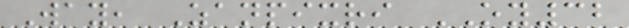Way, Zanpixri OY32
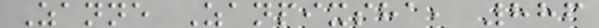Zanne Zanpixsha, 886
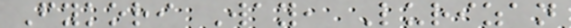Fykori Way, Lurizan
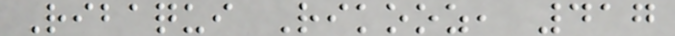Ribaqui Rikooz, 417
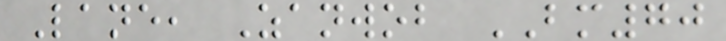Lane, Zanwob BM70
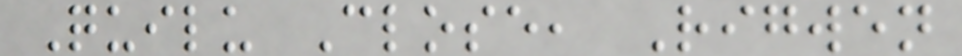Quilu Close, Rigwen
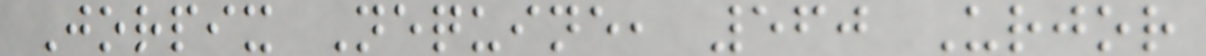Jorpix Nequine, 560 Urjor
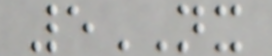5NX
